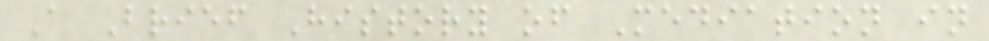A Brief History of Mediation in
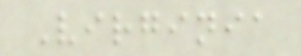Virginia
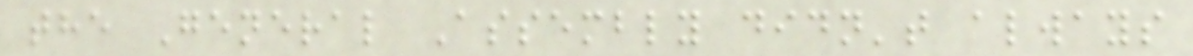the General Assembly didn't always
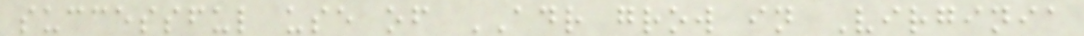successful use of ADR grow in Virginia
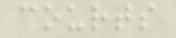courts
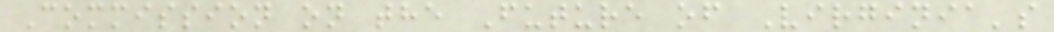Commission on the Future of Virginia's
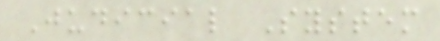Judicial System
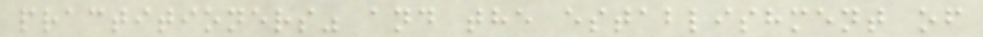practitioners" and the establishment of
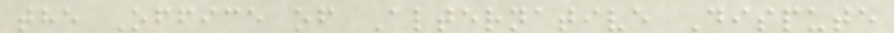the Office of Alternative Dispute
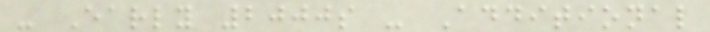- Early 2000s - Additional
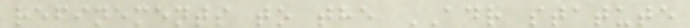refinements to the ADR statute
